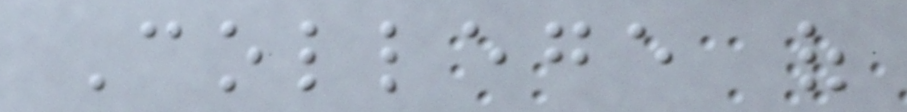College of
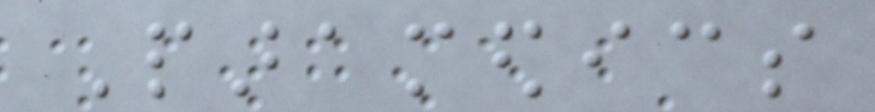Paramedics
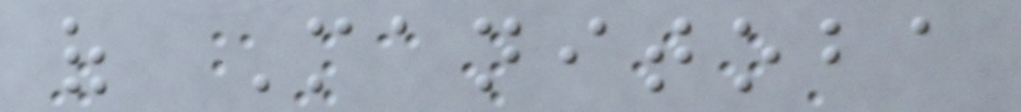of Manitoba
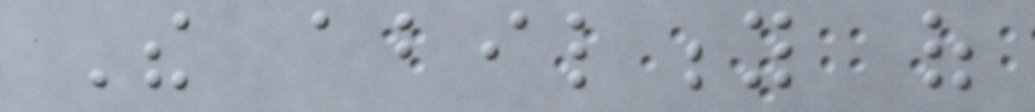The ability of
